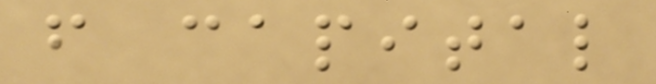from capital
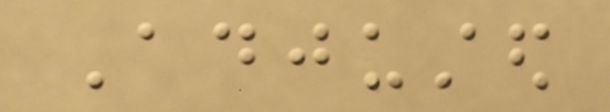Adjusted
